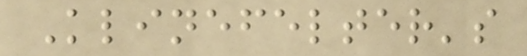Klinefelter's
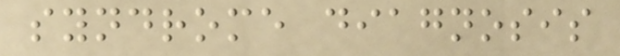syndrome diagnosis
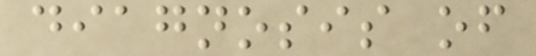diagnosis of
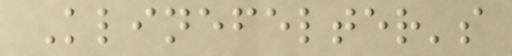Klinefelter's
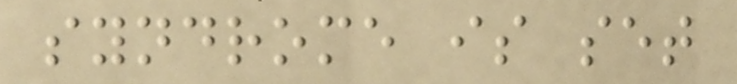syndrome is set
